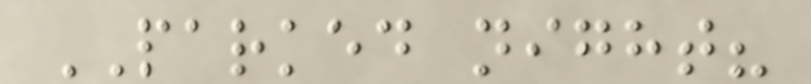PARKED night?
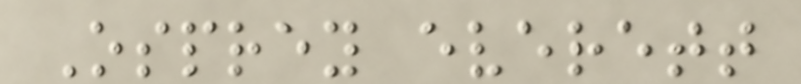Osprey everett
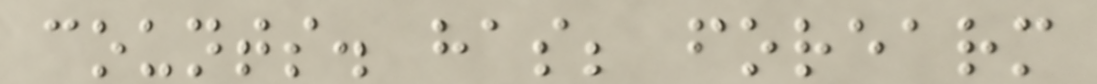counts. has; forearm
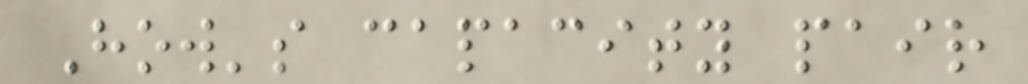How's capacity pair
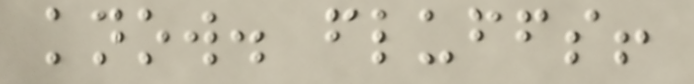know. fluffs!
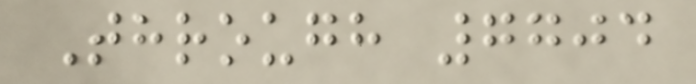Through 7704
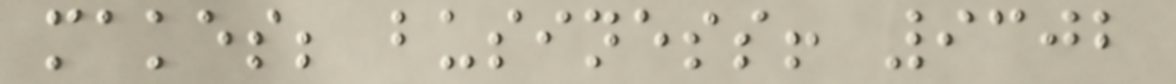makes; business! 9302
